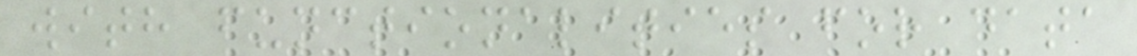with functionalities for data
